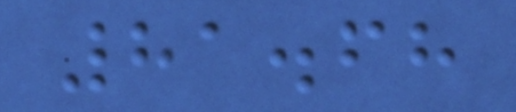81.68
